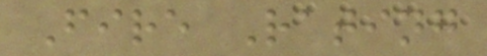Fire Rating
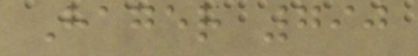Hager 790
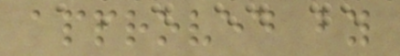approved by
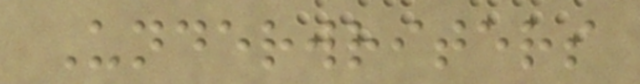Underwriters
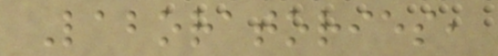Laboratories,
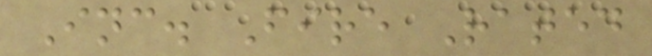Inc. Fire Rated
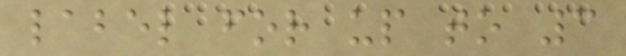label for up to 3
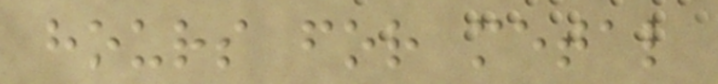hours for metal
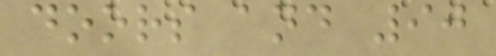doors and 90
